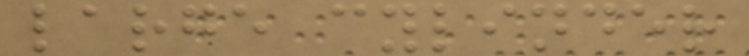large cylinder
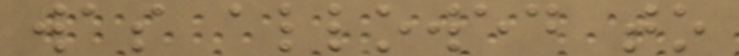was allowed to
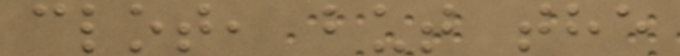clot, but the
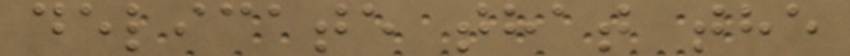delicate that the
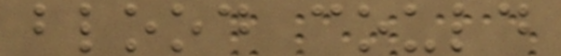blood could
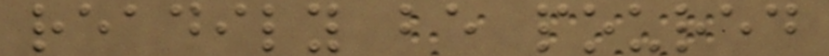readily be poured
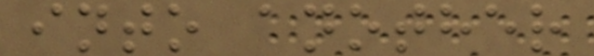into another
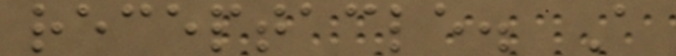receptacle. A
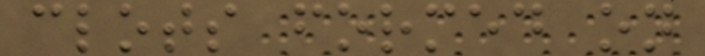clots formed on
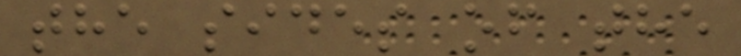the sides of the
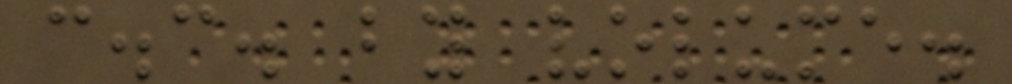c.c. by volume.
